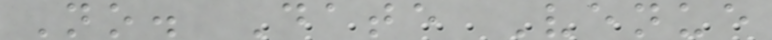No. Date Venue
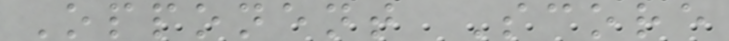Opponent Score
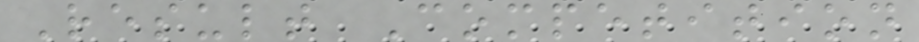Result Competition
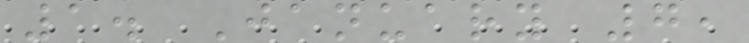1. January 7,
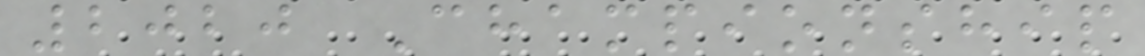2020 Championship
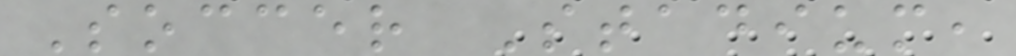Soccer Stadium,
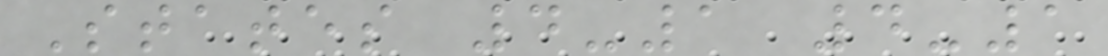States 4-1 4-1
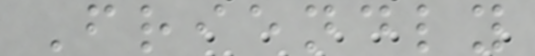Friendly
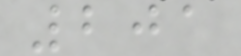201
